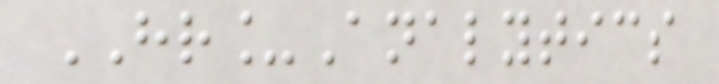HR_Analytics
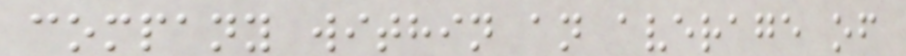company within an average of
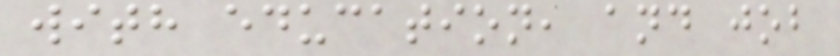with education, and job
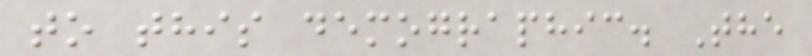to this demographic. The
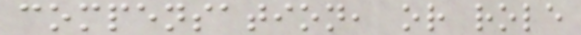compensation, or role
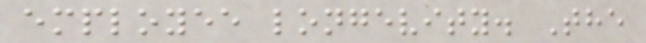employee longevity. The
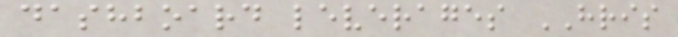dashboard leverages HRIS
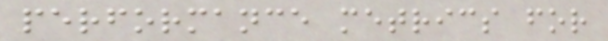performance metrics for
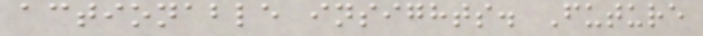actionable insights. Future
